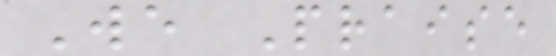We Praise
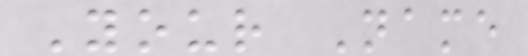Your Name
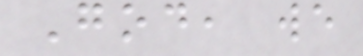God, we
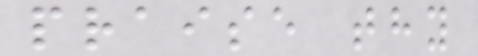praise thy
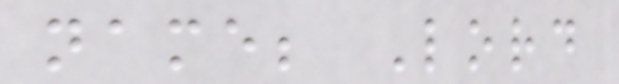name; Lord
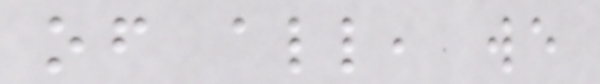of all, we
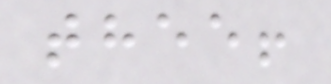thee!
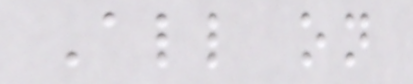All on
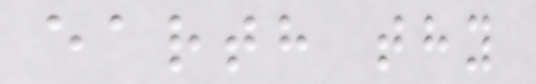earth thy
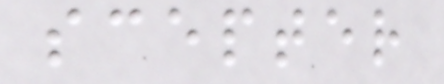scepter
